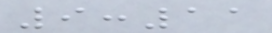9:11
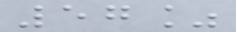57%
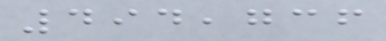494,736
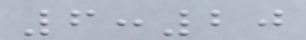6:20
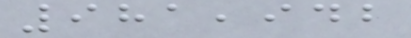981,942
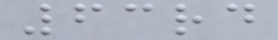63rd
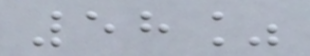58%
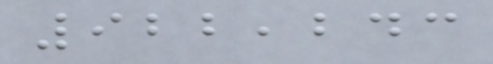922,243
